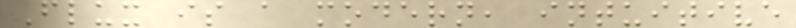Flux is a modern, intuitive
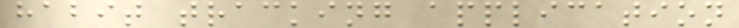habit tracking application
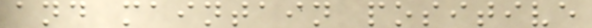and maintain positive
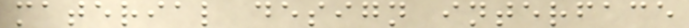material design interface
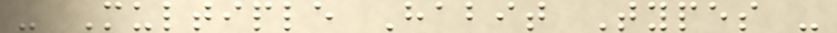- Multiple Habit Types -
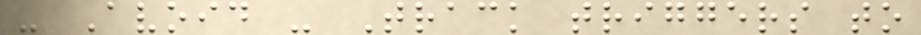- Avoid - Track triggers to
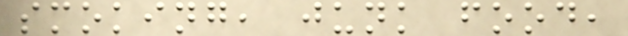smoking, junk food,
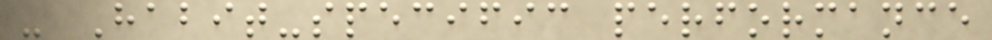- Habit-specific performance
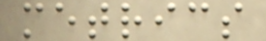metrics
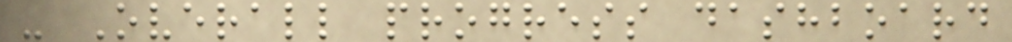- Overall progress dashboard
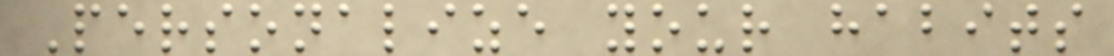Personalize your habits
